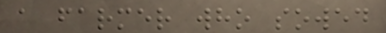a farmer who sowed
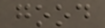good
